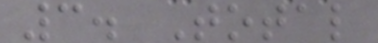3. Total
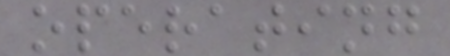operating
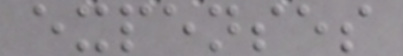expenses
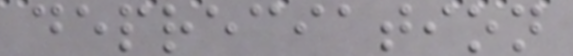depreciation
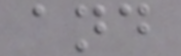and
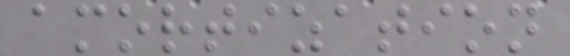amortization
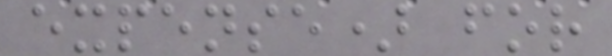expense) for
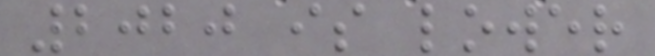2020 is lower
